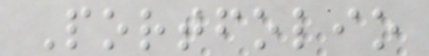Portfolio
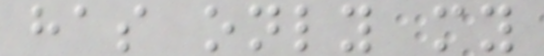has only my
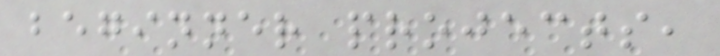beginner projects,
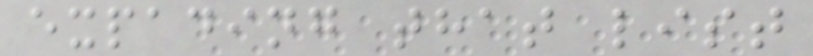expading that list
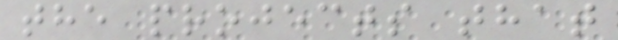the projects that
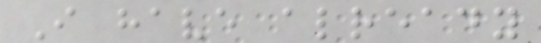I have already
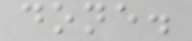done.
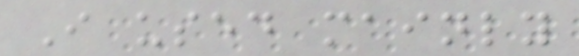I used mainly
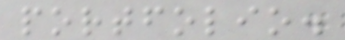portfolio.
